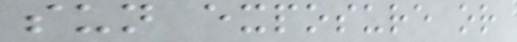sun exposure or
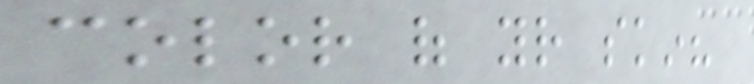color of your skin?
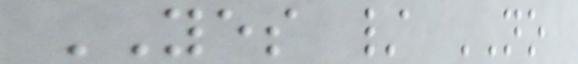YES / NO
